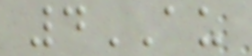4AU
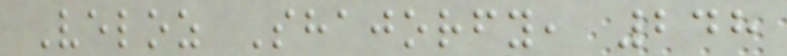Veloz Shajorfy, 248
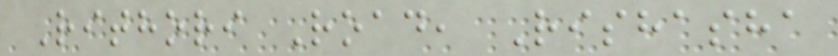Rithori Road, Rishasha
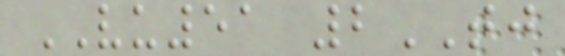VU51 2TJ
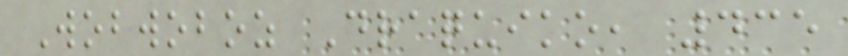Wobwoboz Draquiko, 435
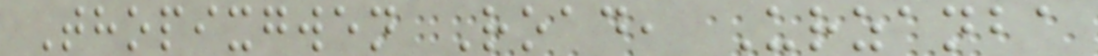Thopixgwen Road, Urzanba
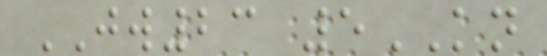JW23 5KN
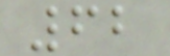62
